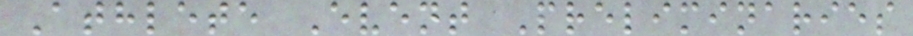Athlete Event Preliminaries
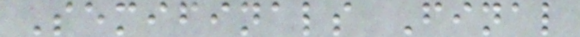Semifinals Final
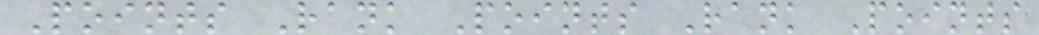Points Rank Points Rank Points
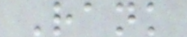Rank
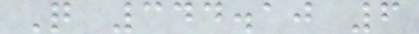Q 344.10 6
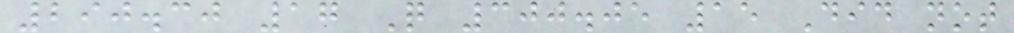290.30 17 Q 300.05 15 Did not
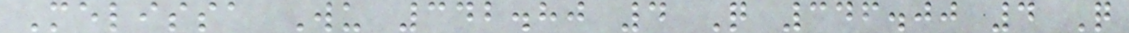Melissa Wu 342.80 4 Q 346.00 4 Q
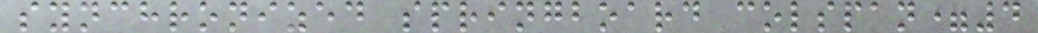synchronized springboard colspan=4
